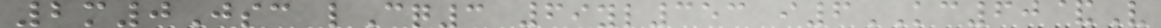2m0Jsc lCq3 69yl353 i6KC60&V
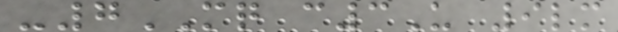-7MQ c3U 9lm
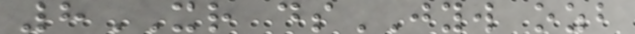8XR dsJYW ozb
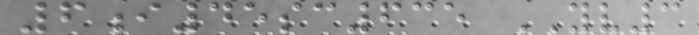6i45sc635 YV3
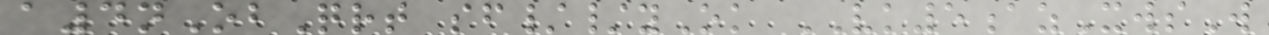a4nObQrt sf//yOk VK5azXwsW
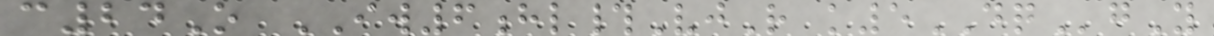c24O IW6hl#VjR k5DQgY
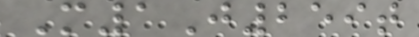M1J259t
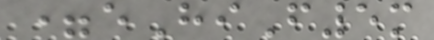=eHiF5m
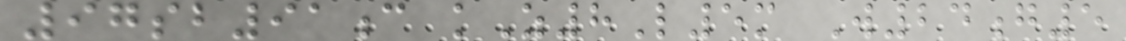97sb91c kZ8L5m W24g5
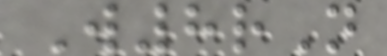W8rN
